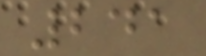241
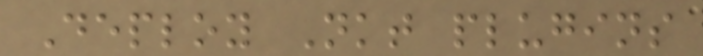Deploy Nkt plugins
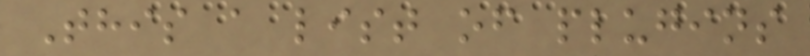This a list of plugins
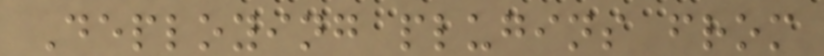Deploying plugins from
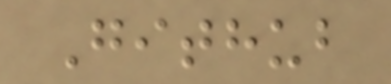Github
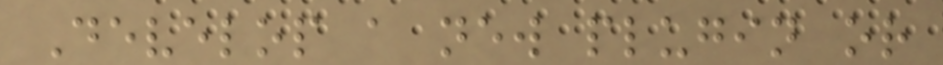Develop a new plugin or
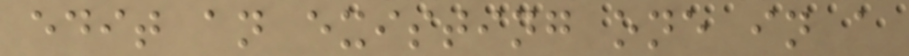edit an existing one in a
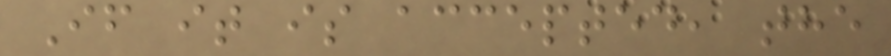If it is accepted, the
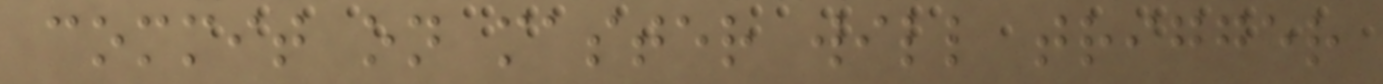commit on master will trigger
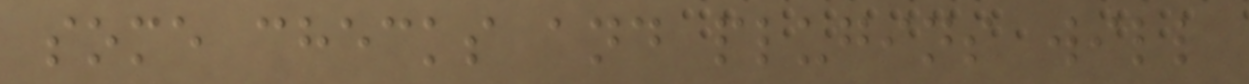some checks and plugins will
